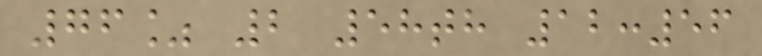76% 2 58th 12:56
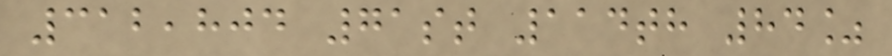312,804 71st 114th 84%
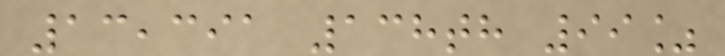13,391 138th 99%
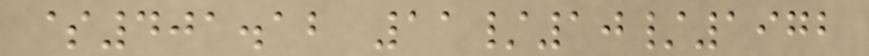$401.12 11/10/1972
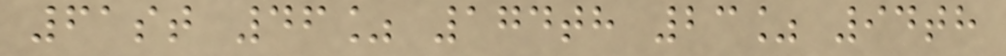61st 46% 174th 23% 94th
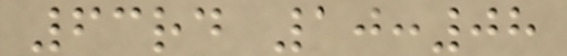63rd 10:08
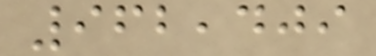962,409
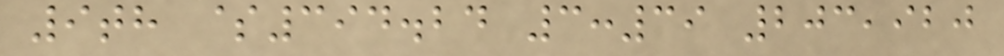9th $394.24 3:39 203,920
